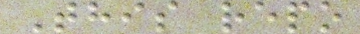This repo
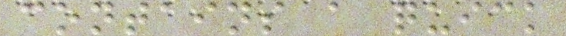contains a quick
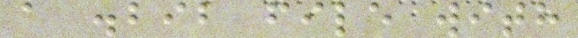a .bib file with
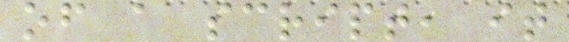of a script, it
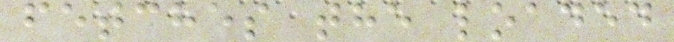fetches the loaded
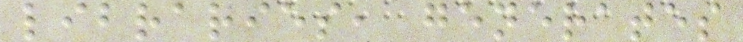libraries, generates
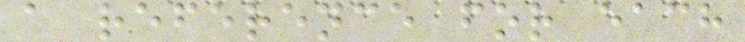a reference for each
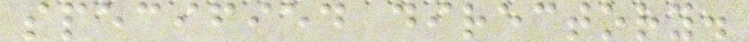specified directory.
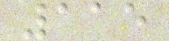115
